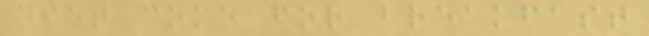diet coke for breakfast
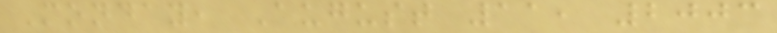Monday, August 11, 2003
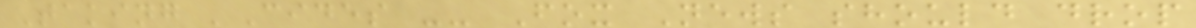Taking 'Cides -- Fox News should drop
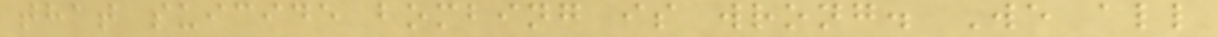that suicide bombing is wrong. We all
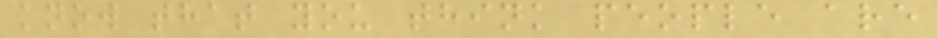know that you think people are
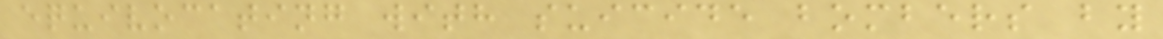equivocating with suicide bombers by
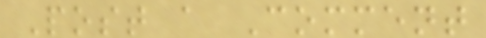Post a Comment
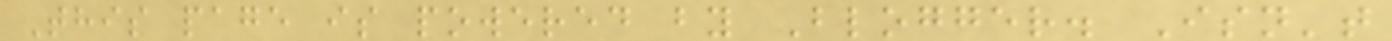This page is powered by Blogger. Isn't
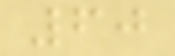60
